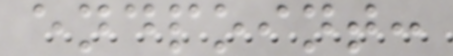endpoint:
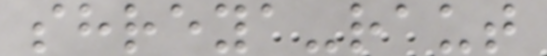shreya-raut
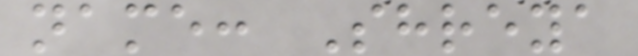name: Shreya
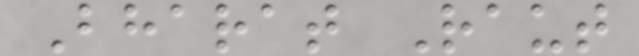Bharat Raut
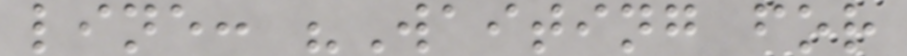line: "Waiting for
